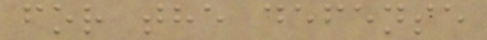for the defense
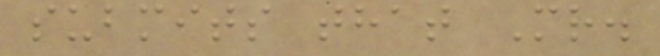submits that Mr.
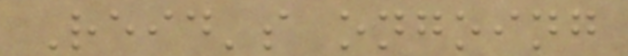Reid's ongoing
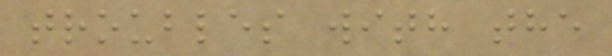troubles with the
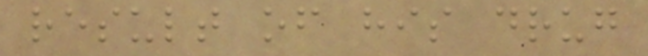result of his drug
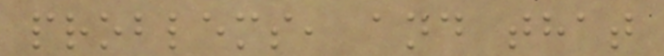problems, and that
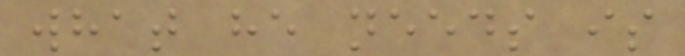what he needs is
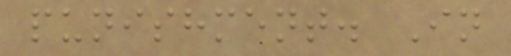punishment. In
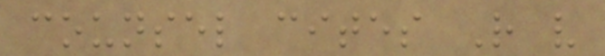counsel cites R v
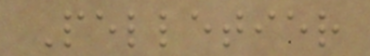Pelletier
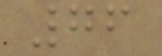76
